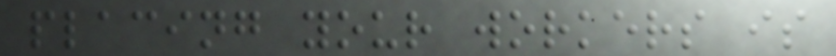placing your workers is
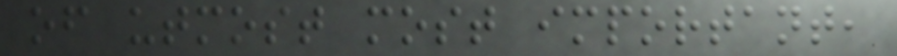of utmost most important,
